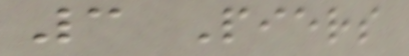3 Piers
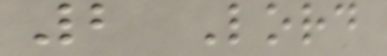2 Lord
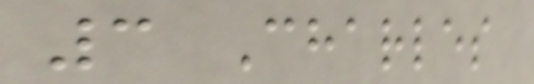3 Charles
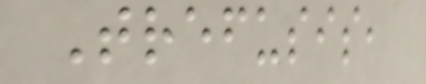Trefusis,
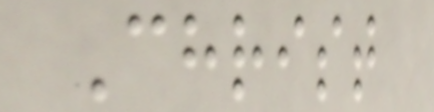Christ
